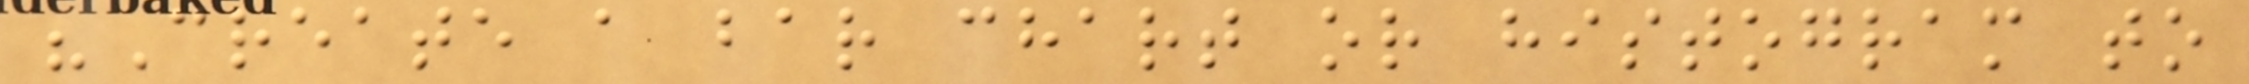"Create a bar chart or histogram to
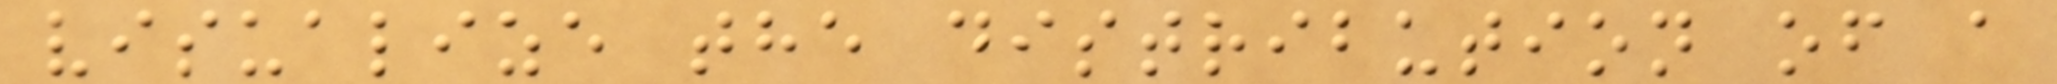visualize the distribution of a
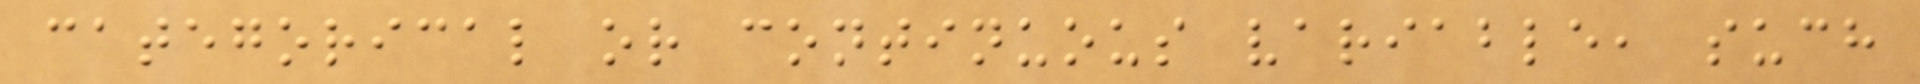categorical or continuous variable, such
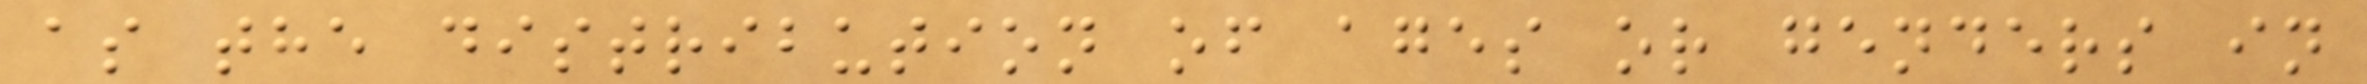as the distribution of ages or genders in
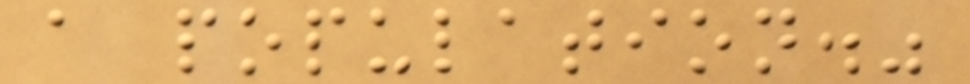a population."
